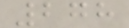278
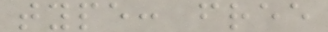type: free
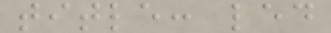title: led
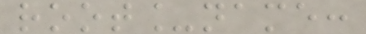root_name:
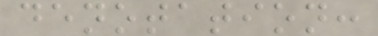denotation:
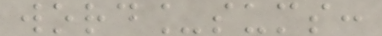word_sums:
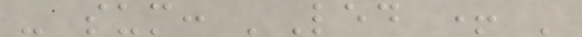- sum: 'Led + '
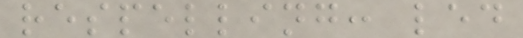respelling: led
